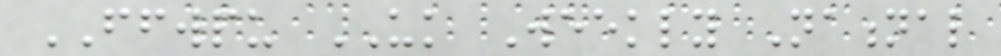FFWPU UK Weekly National
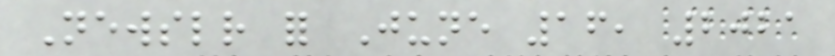Newsletter for June 16, 2021
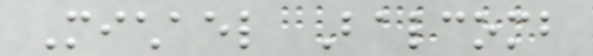Michael Balcomb
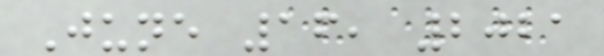June 16, 2021
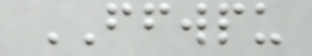FFWPU
